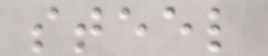steel
